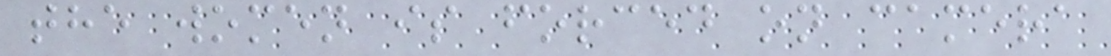the women is forced on camera
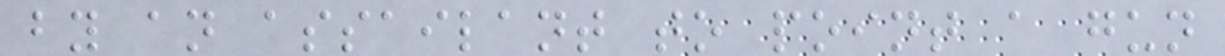by an assailant to point a gun
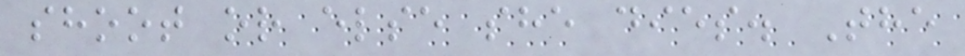shoot or else she dies. The
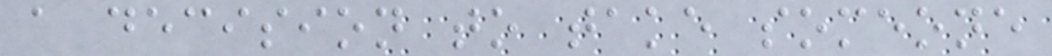a decision to take someone
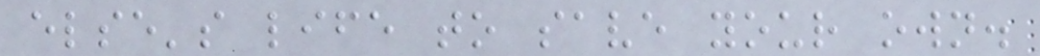else's life to save your own.
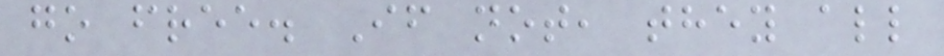go free. If not, they all
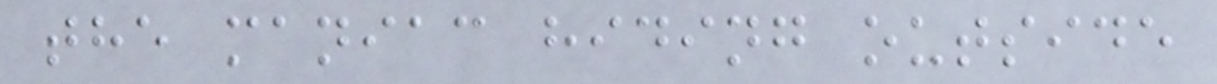the maniac hiding outside
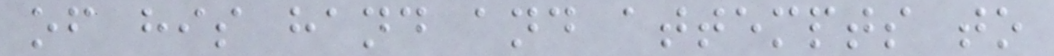of his hand and attempts to
